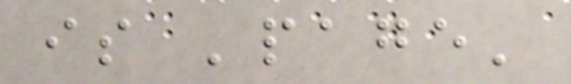is 'page'
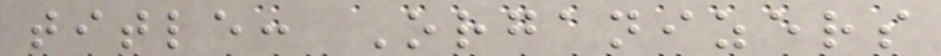title: Organizers
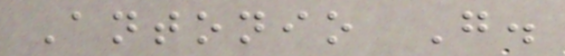Antonio G.
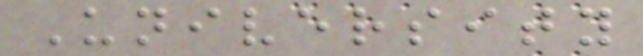University
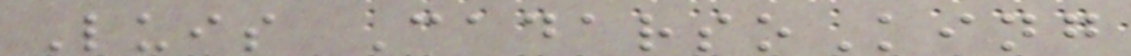Luis CadarsoKing
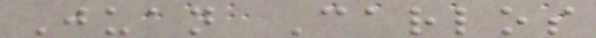Juan Carlos
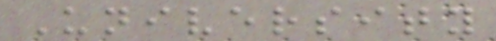University
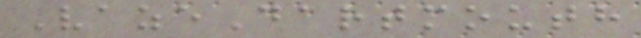VazeDartmouth
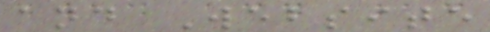and Website
